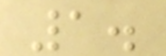1.
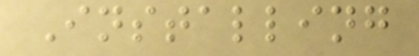Installing
